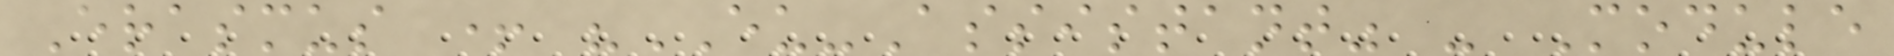Erasmus + "EU-Assistant" - Module
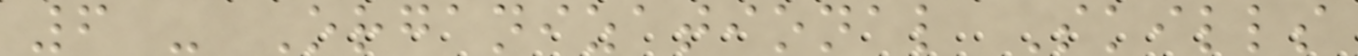6 - Organizational Skills
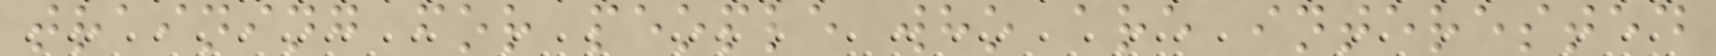training for people who are interested
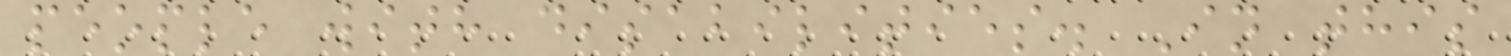people with disabilities. In this
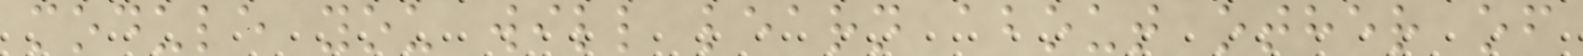module you will learn about other of
